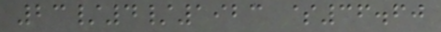23/4/1923 $36.60
